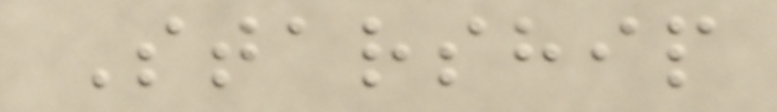Starship
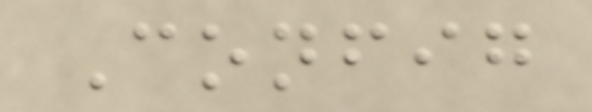Config
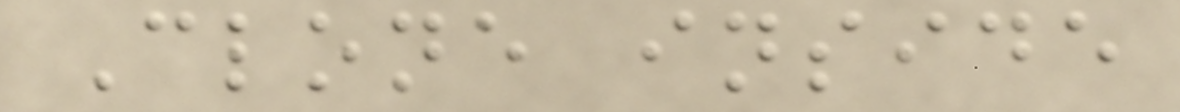Clone inside
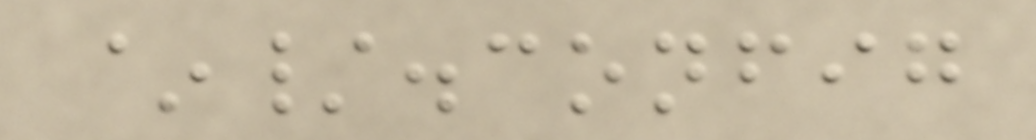~/.config
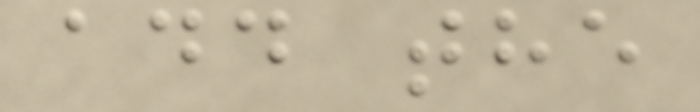add the
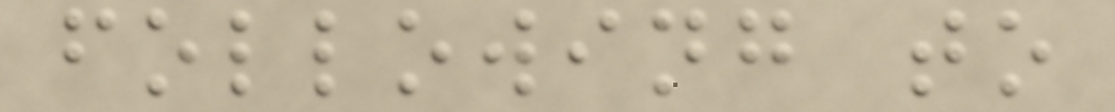following to
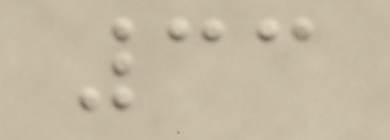33
